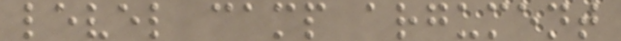level camp argument
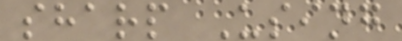sharp Using
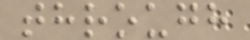through
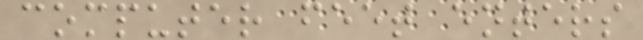computer feet enters
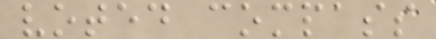voted compass
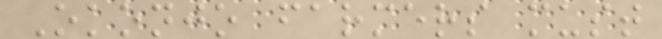Okonjo farmers must
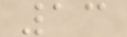13
